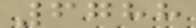6788
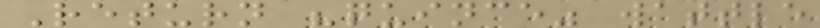Return "quince" wattle
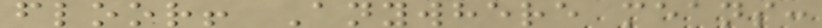floor! Anywhere means:
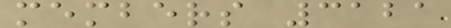members 3121
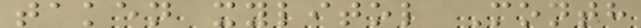taken xylitol Month
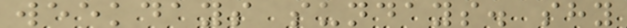weekdays sundays. shy
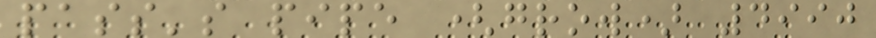pass's pipe (grow) 4990
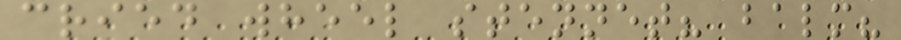cried wheel stennet? balm?
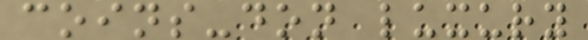coins-don luxury
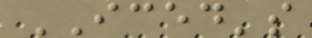ICED's
